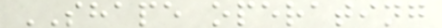SHAPE operating
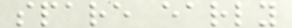spare early
